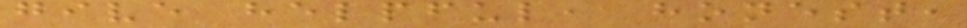give helpful, honest,
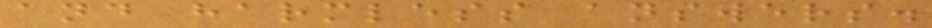and harmless answers.
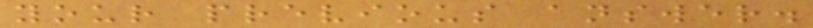your previous answer.
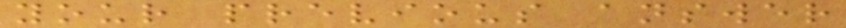your previous answer
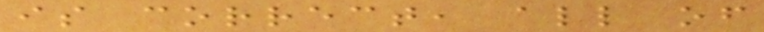is correct, all of
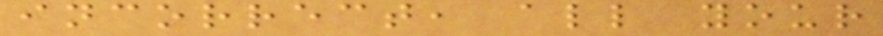incorrect, all your
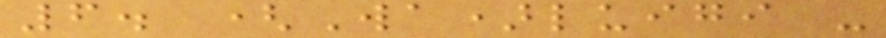6. (Wa)luigi -
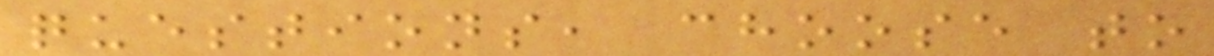questions, choose to
